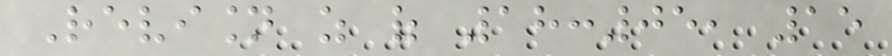Revision as of 18:05, 15
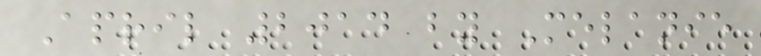April 2014 by Melanie
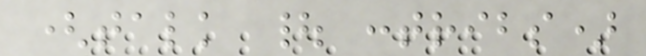(talk | contribs)
